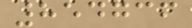854736
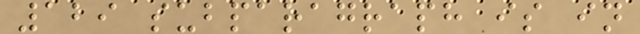129 subparagraph is in
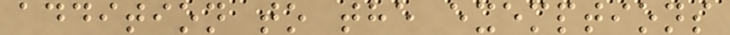addition to the exemptions
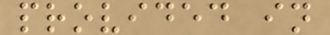provided in
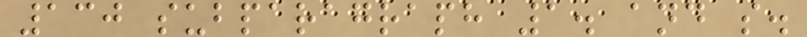130 subparagraph 1. and s.
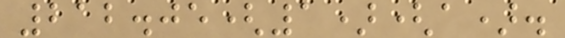212.05(1)(a).
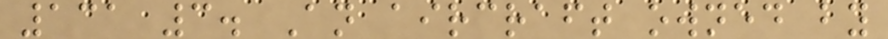131 3. An aircraft owned by
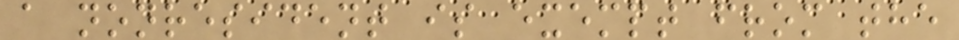a nonresident is exempt from the
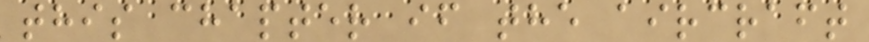this chapter if the aircraft
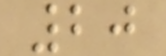20
